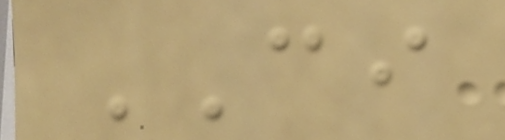CI
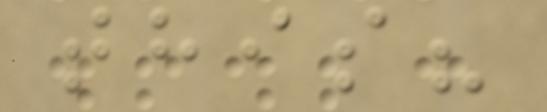this?
